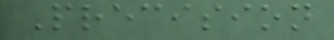Precision
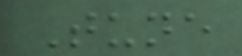Tune
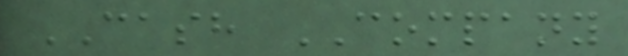CASH COMPANY
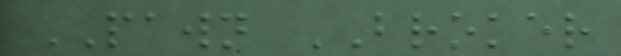PAWN BROKER
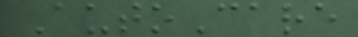AutoCare
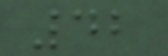42
